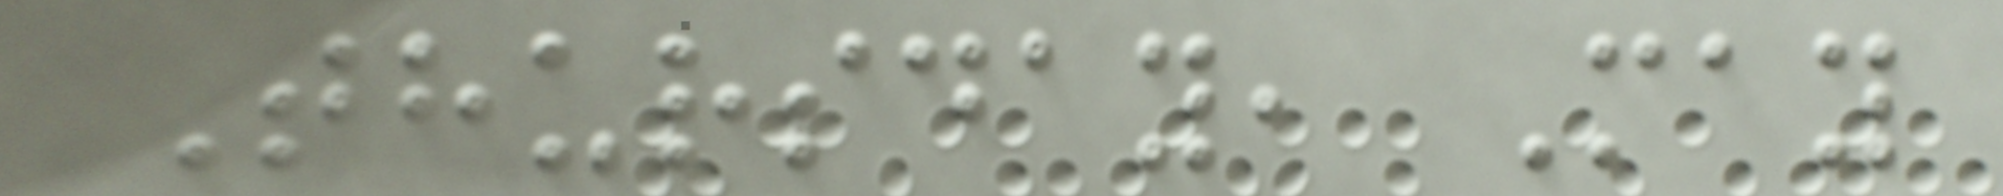Thursday, May
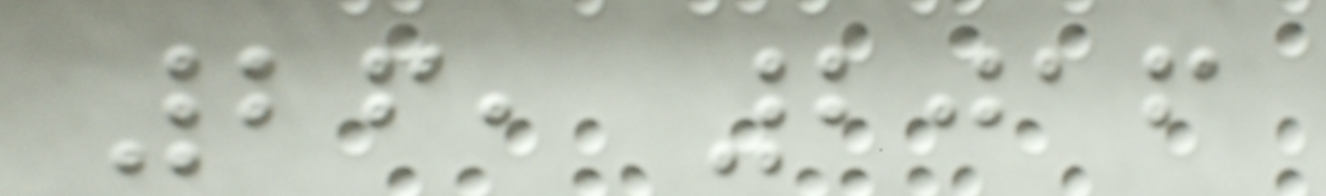26, 2016
